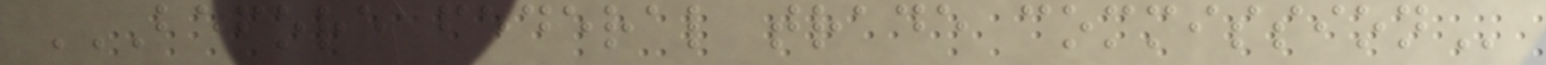BEFORE FEDERAL TRADE COMMISSION
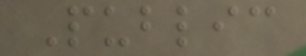Public
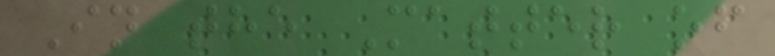In the Matter of
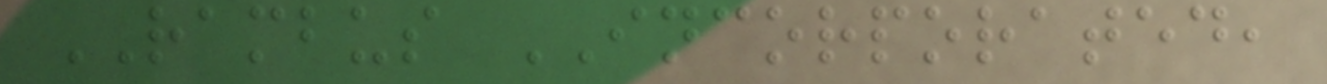RAMBUS INCORPORATED,
